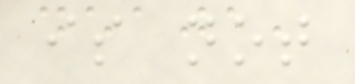is not
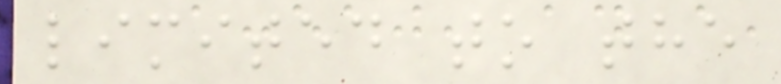limited to the
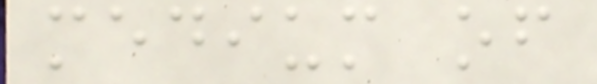medium of
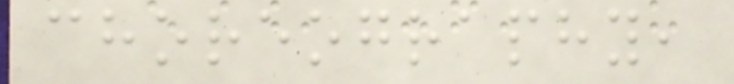choreography,
